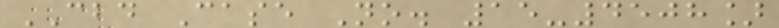CBD Case No. 15-4508]
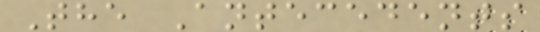The Antecedents
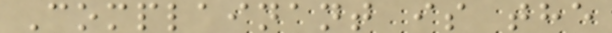Complainant is the
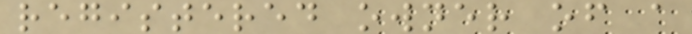registered owner of a
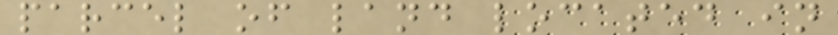parcel of land located in
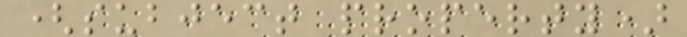(subject property)
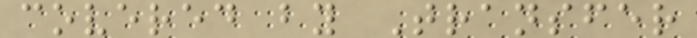covered by Transfer
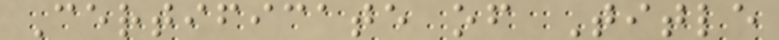Certificate of Title
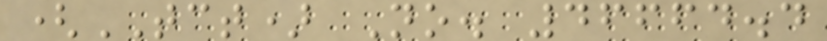(TCT) No. 46664.4
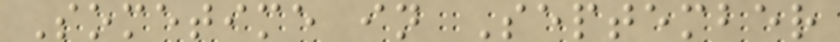Sometime in September
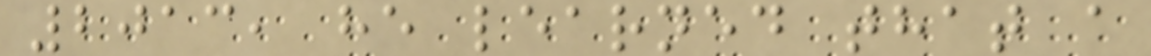2013, he learned that a
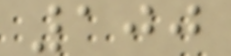100
